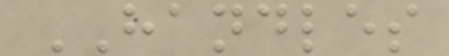HANDLES
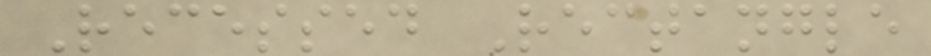Recessed Rectangle
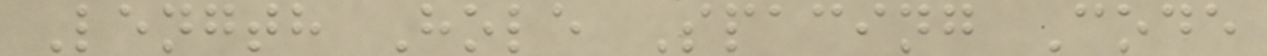Length Hole Spacing Code
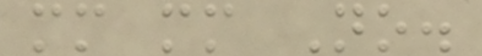mm mm No.
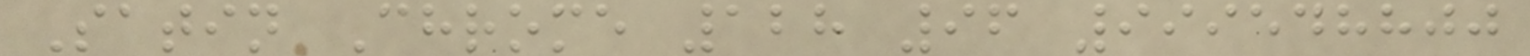Satin Chrome 128 96 999548800
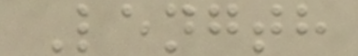Length
